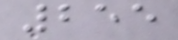255
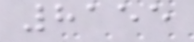8155
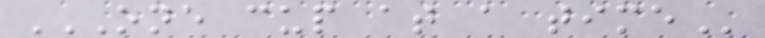ONE CUP AT A TIME
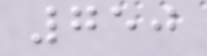750
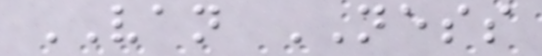VAN NESS
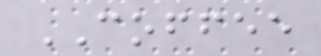COFFEE
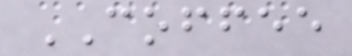COFFEE
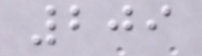209
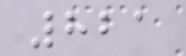821
